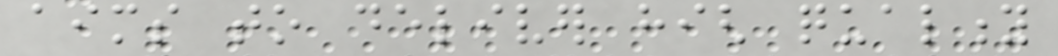aims to deliver high quality
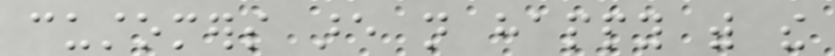customers are not happy with the
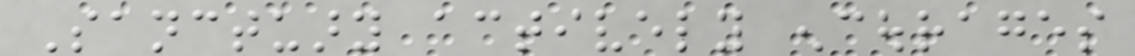Sanctuary actively encourages
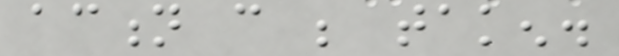action can be taken.
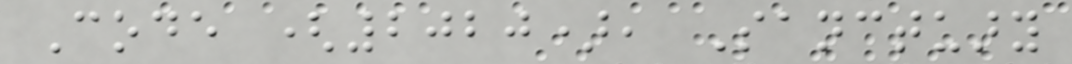Code (2020), Sanctuary
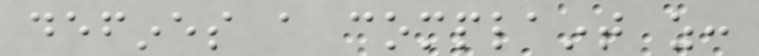defines a complaint as:
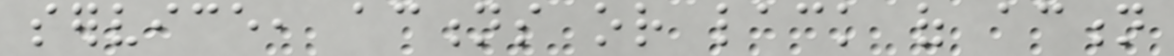service, actions or lack of action
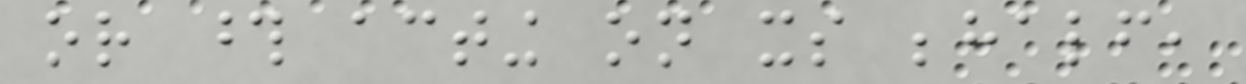or those acting on its behalf,
